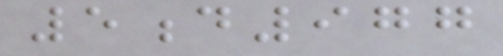5d977
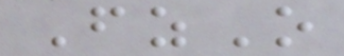FzO
